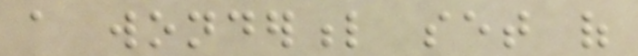a wonderful set of
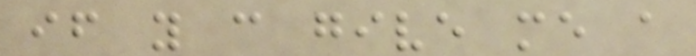if you can give me a
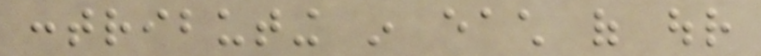contributing in each of our
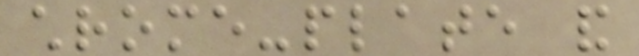chrome-plate and
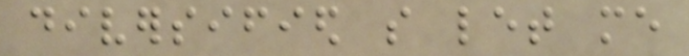diversified so let me
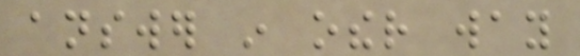answer in other way
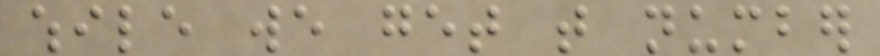while we get that number
